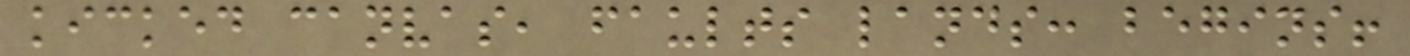kicked canvas, faults lands: begins!
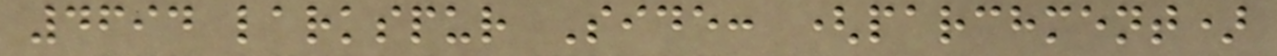4694 larkspur Side: (parchment)
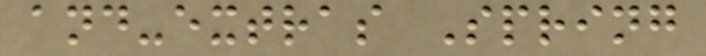and-extras Spring
